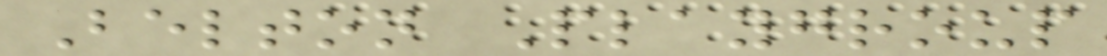Belton Playgroup
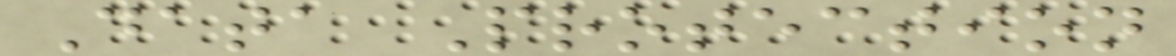Data Protection
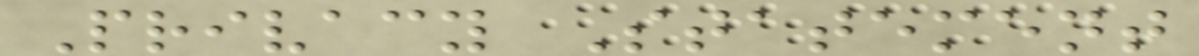Privacy Statement
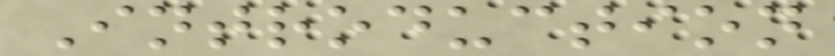Introduction
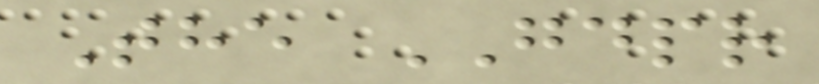The GDPR
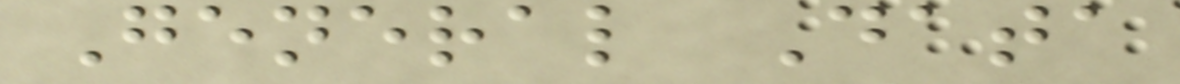General Data
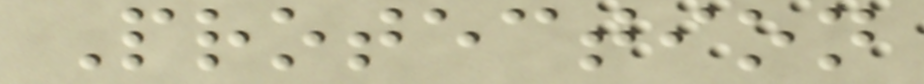Protection
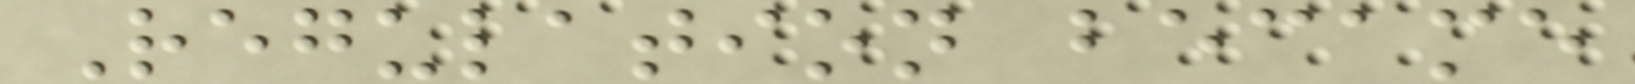Regulation became
